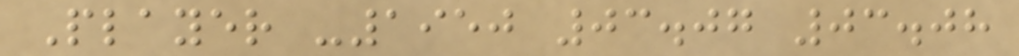Player -1950 03.07 03.08
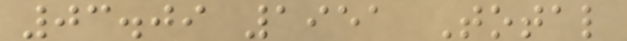03.09 1951 Total
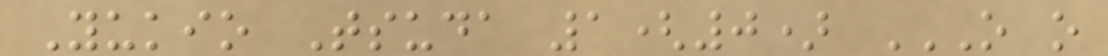Yukio Tsuda 1(0) O O
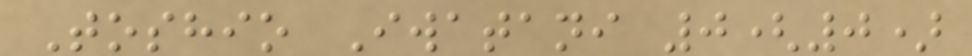Toshio Iwatani 0(0)
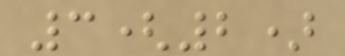3(2)
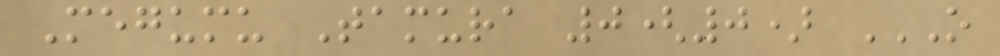Megumu Tamura 0(0) O
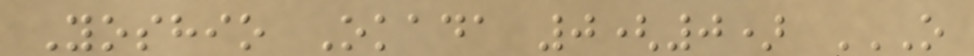Yoshio Okada 0(0) O
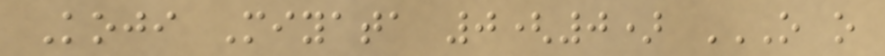Koji Miyata 0(0) O O
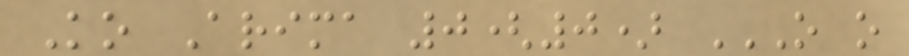Ko Arima 0(0) O O
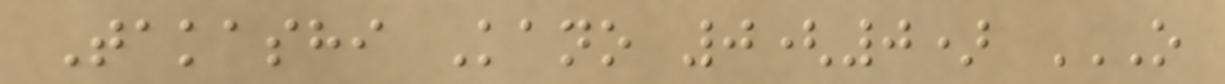Takashi Kano 0(0) O
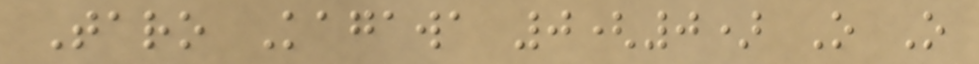Taro Kagawa 0(0) O O
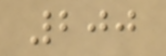200
